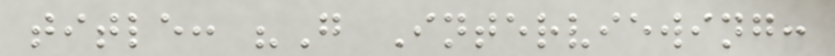title: "G Interviewing:
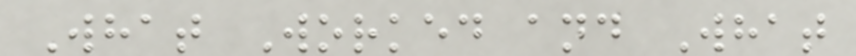What Worked and What
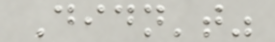Didn't"
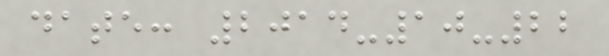date: 2014-10-22
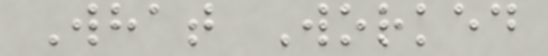What Worked
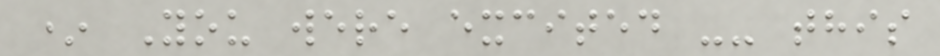* You were excited -- this
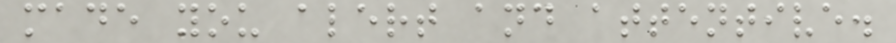made you alert and attentive.
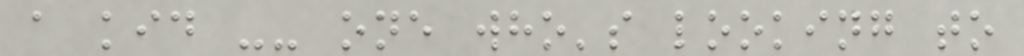a kid -- one who's looking to
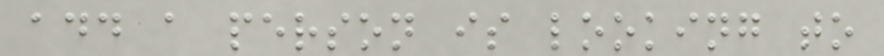add a person is looking to
